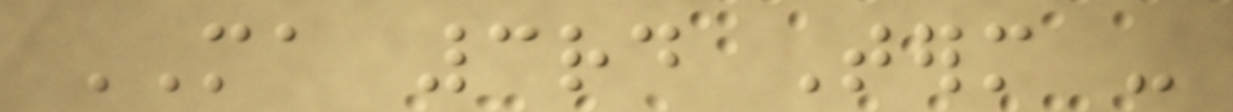MA 3rd Term -
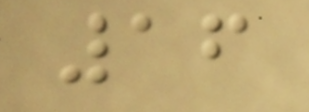16
